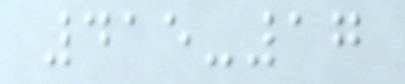415-17
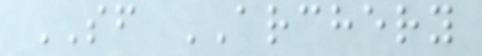SF ARCHERY
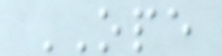OPE
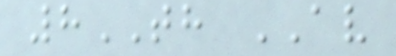8TH AV
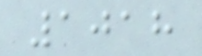1018
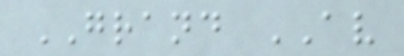GRAND AV
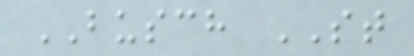BUSCH ST
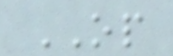OP
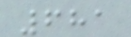681
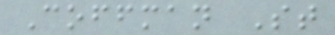Coffman St
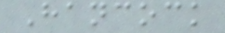Hancock
